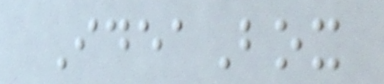IdeaBox
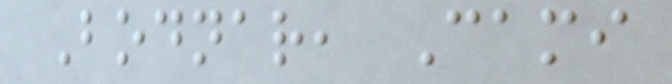Bodnar, Cami
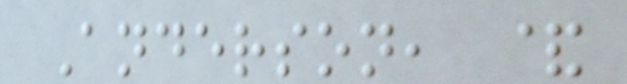Anderson, &
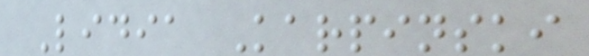Lidia Karpinski
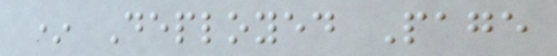* Deployed Page
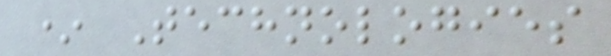* Technologies
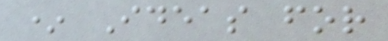* Ideas for
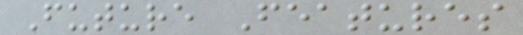Future Features
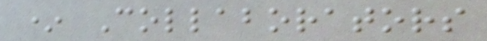* Collaborators
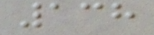138
